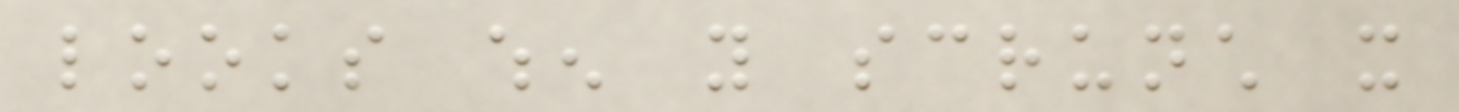looks when you scrunch it
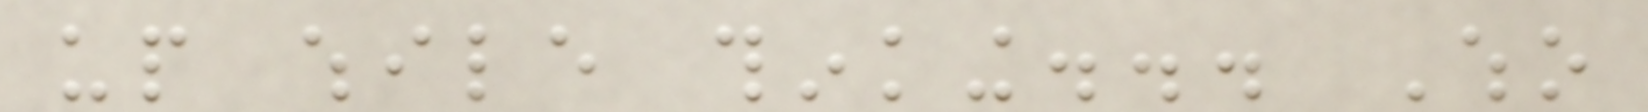up while thinking... Who
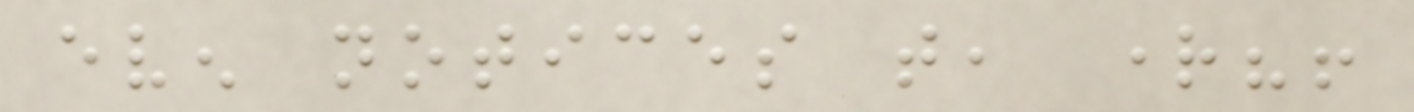even notices that, right?!
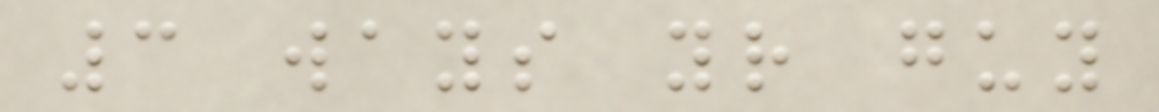3 ways your guy
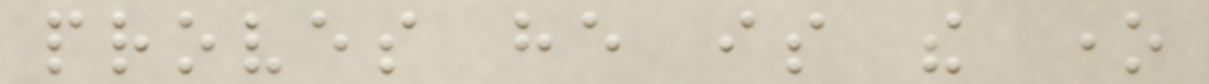proves he is the one
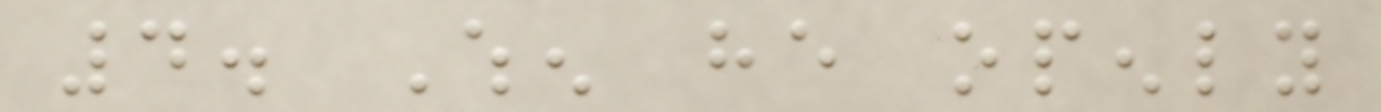4. When he openly
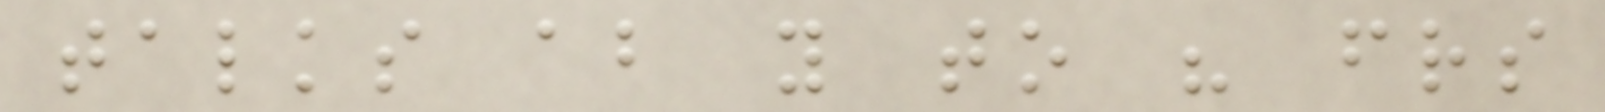talks about you to his friends
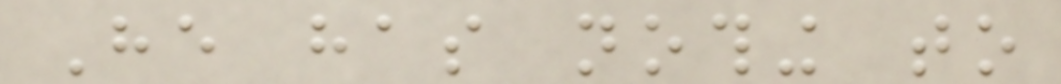He has nothing to
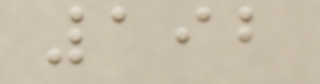192
